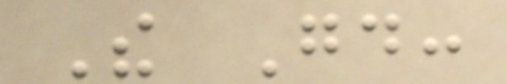The Good:
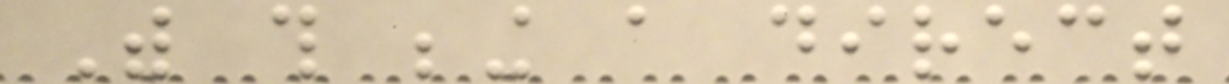With this being a direct
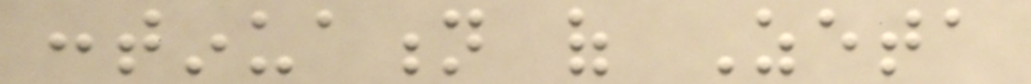continuation of Zeta
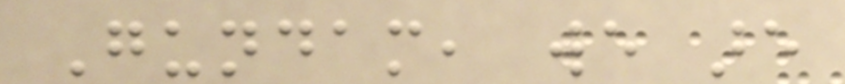Gundam, we are
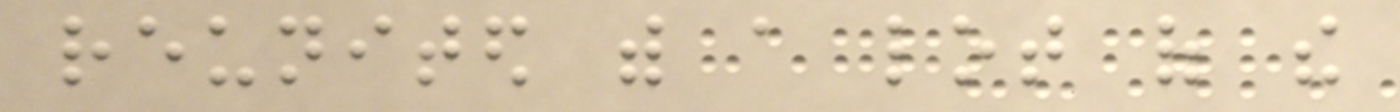reunited with a lot of the
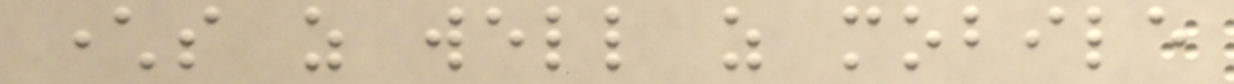characters as well as mobile
